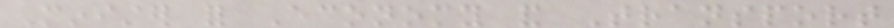Minister for Economy and Transport
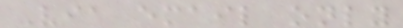Via email only
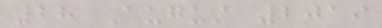28 August 2019
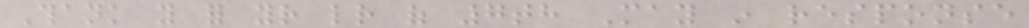Thank you for your letter of 7th May in response
